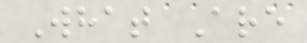What Are
